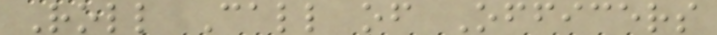Roll Call of Officers
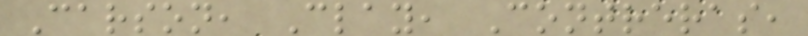Carson, Clay, Contreras,
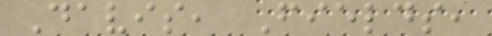Davis, Fields,
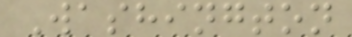Washington
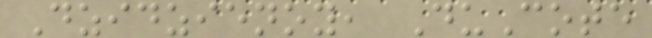Dzidzienoy, DuCote
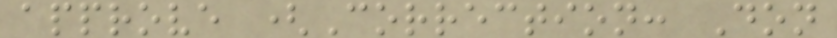approve (Correction: Don
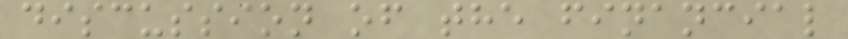discussion of the financial
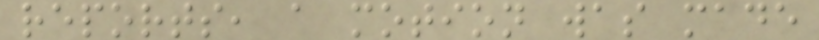reports, a motion was made
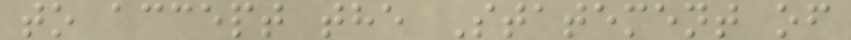to accept the Statement of
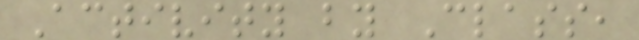Activity by Class,
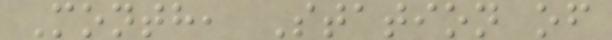Month, Station of
